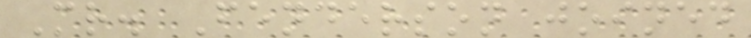Mr. Fenderson joined
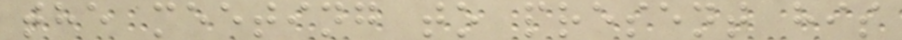the meeting to present his
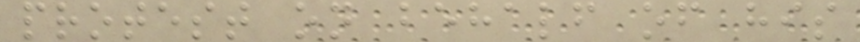protest on behalf of his
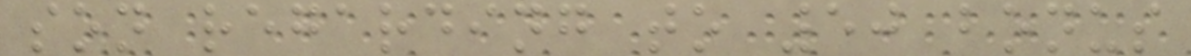son regarding to 50 bonus
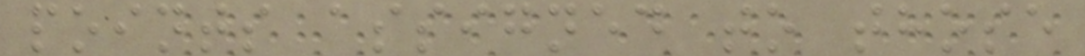points assigned to those
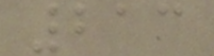213
